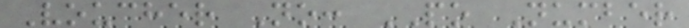Voucher No: PO Number
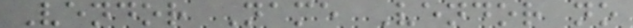Vendor Name Vendor no
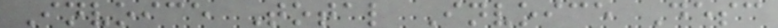Invoice Total Invoice Desc
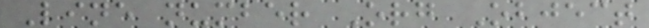Line number Org Object
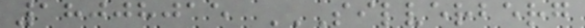18008015 SILVERBERG
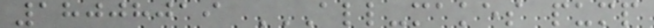18008019 ALL-MAKES PUMP
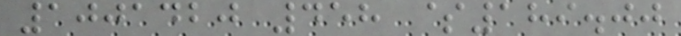1001420 458 $189.00
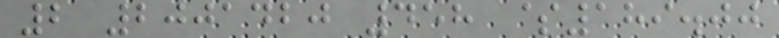2 2001420 458 $189.00
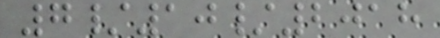7/10/2018
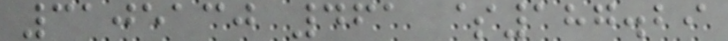3105130 461 $187.29
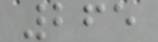265
